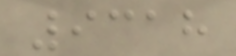9318
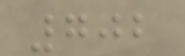702
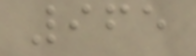965
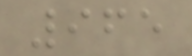965
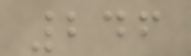246
